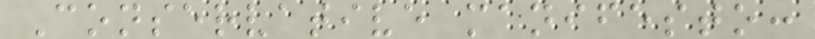Conservative manifesto:
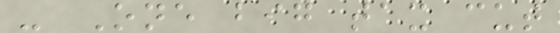- One big tax cut
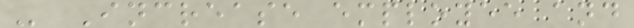- Increase employee and
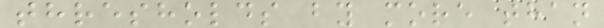thresholds by more than
